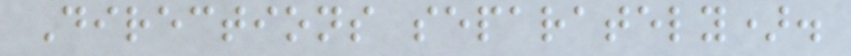Directions separately).
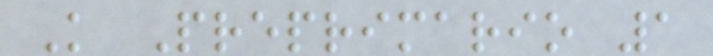K Preprimario 1
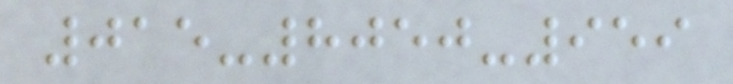015-8050-959
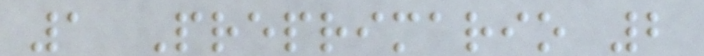1 Preprimario 2
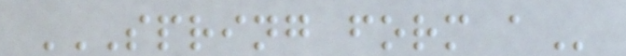SPRING FORM A
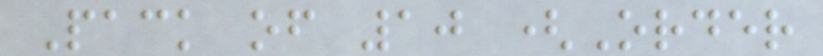Pack of 10 (Order
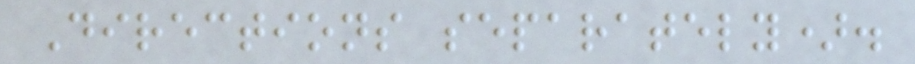Directions separately).
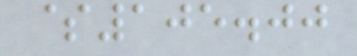$105.00
